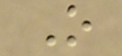O
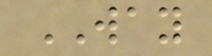WAY
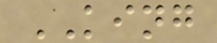KING
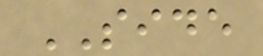SIDE
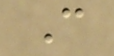C
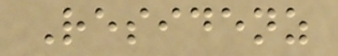Residenz
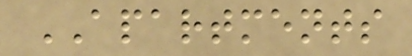APARTMENTS
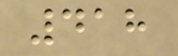418
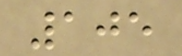105
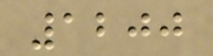1200
